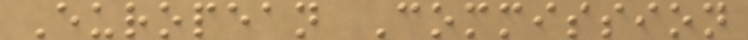European Commission
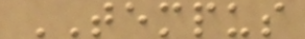TEMPUS
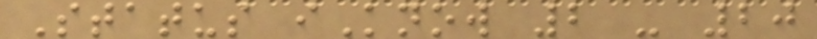Status iKnow 2 - 20
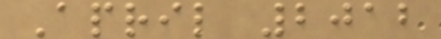April 2012
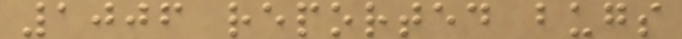1006 reported bugs
